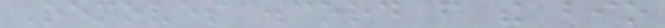Removes discord from the bio
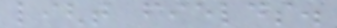light fields.
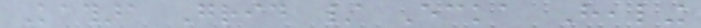Kathara Grid / Ecka Healing
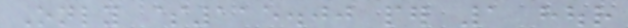Only $115.00 per 1 hour
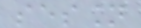session
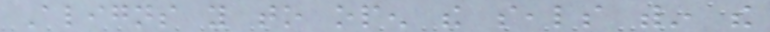Aligns you to open the seals within the
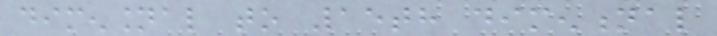dimensional to 15th dimentional
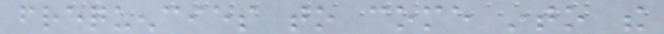frequencies to come into the
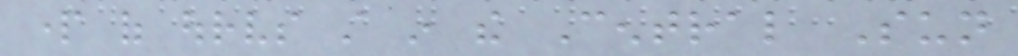part of ourselves still in the Central Sun
